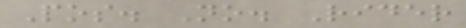Pos. No. Rider
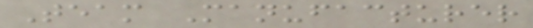Team Manufacturer
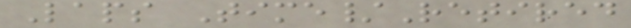Laps Time/Retired
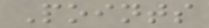Points
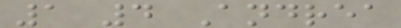1 4 Andrea
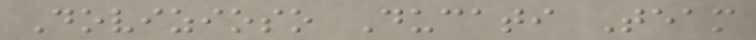Dovizioso Ducati Team
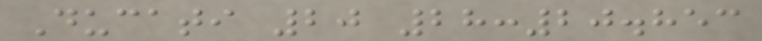Ducati 20 28:20.853
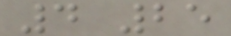4 25
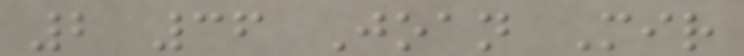2 36 Joan Mir
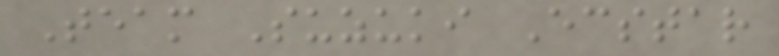Team Suzuki Ecstar
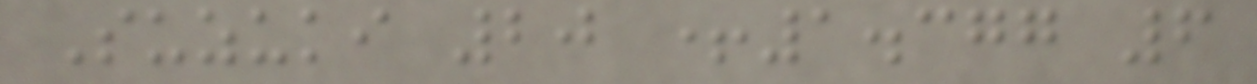Suzuki 20 +1.377 6
